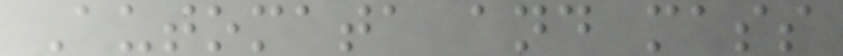Automata and mass
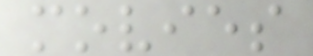movies
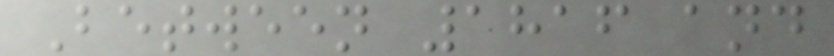Between 1816 and
